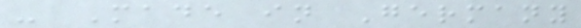- Made in Germany
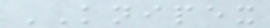KNIPEX
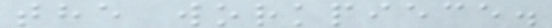the workpiece.
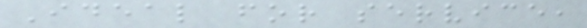Ideal for service,
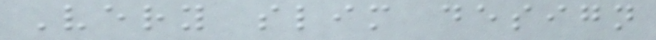Very slim design
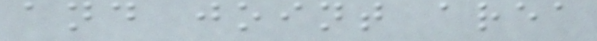and joint area
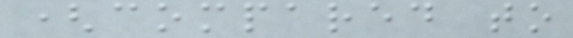(compared to
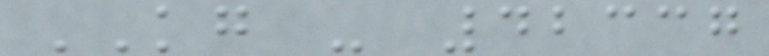KG - 42337
